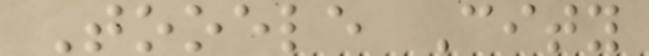Tooele City
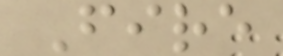Fire
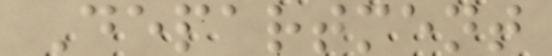Department
